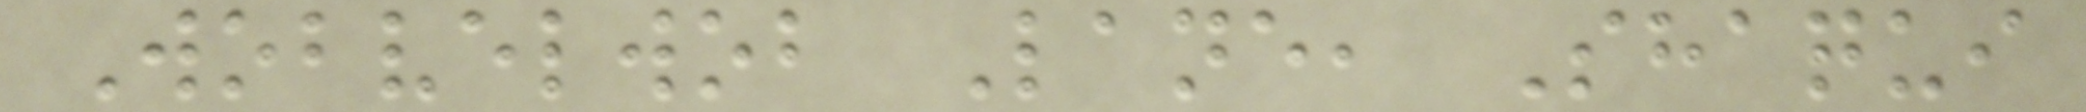Wobvelwob Lane, Shaqui
